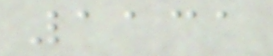1131
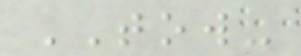TOW-
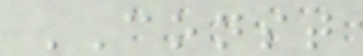CONST
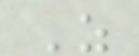Z
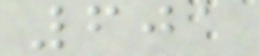601
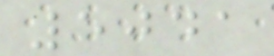5041
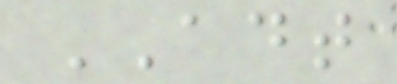ADT
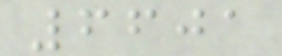6601
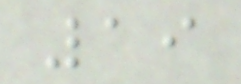19
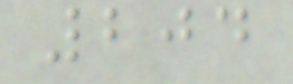204
